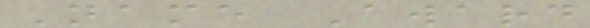Name Award
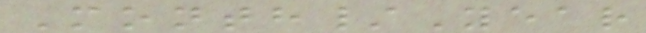Month/Year
